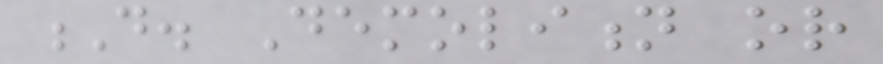D. Demolition or
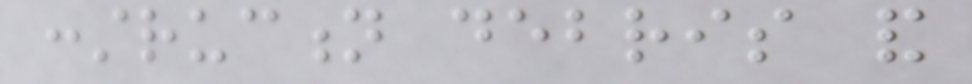construction debris and
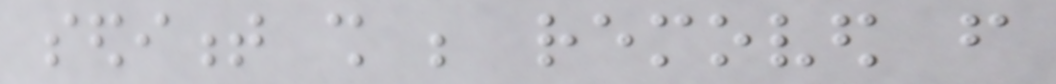sediment shall be removed from
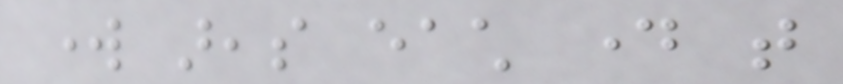work areas each day that
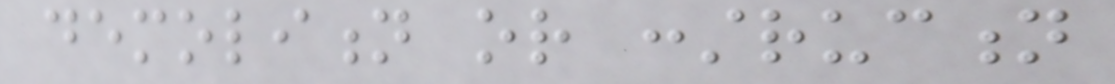demolition or construction
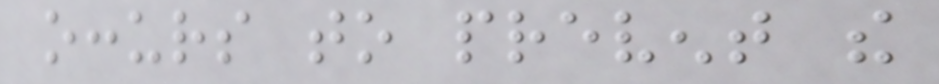occurs to prevent the
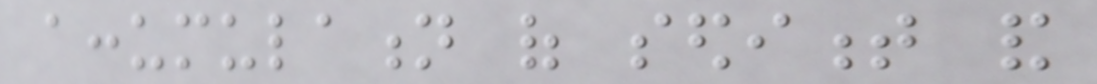accumulation of sediment and
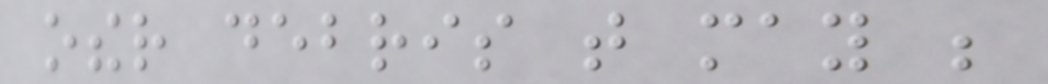other debris that may be
